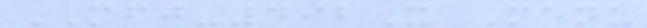MFJ-492X Menu
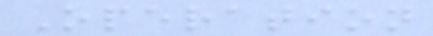Operation
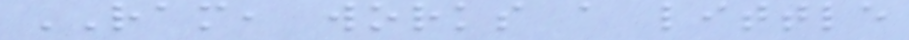RAM, works a little
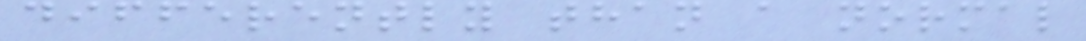differently than a normal
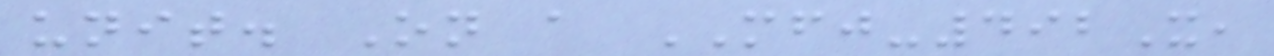unit. On a MFJ-492X,
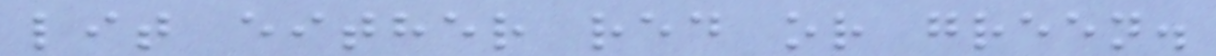lit either red or green.
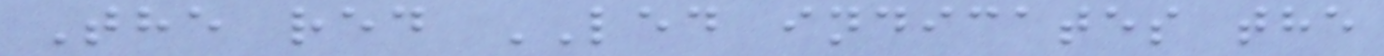The red LED indicates the
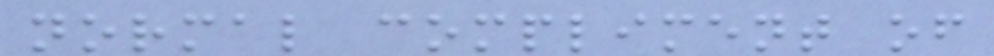normal compliment of
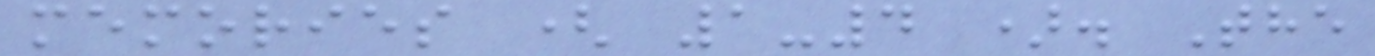memories ( 1-4 ). The
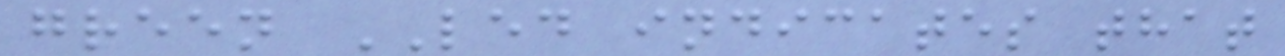green LED indicates that
